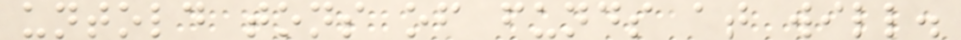untold tons of funds at will.
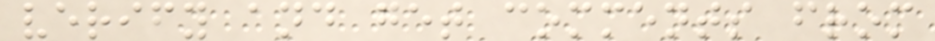verify and get comments from
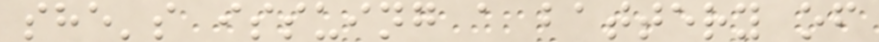she's issuing a battery of
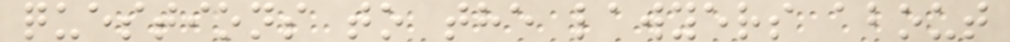questions to the lawyers about
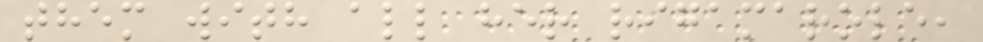them with all her rigamarole,
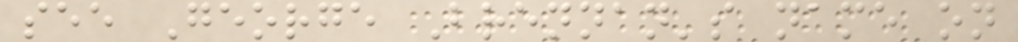see George Brennan's name on
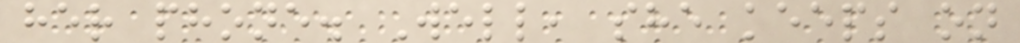her phone. Well, she keeps on
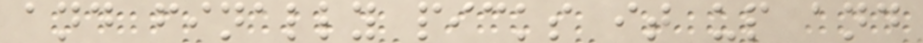and finally picks it up and
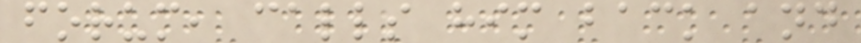forum, calls him back and
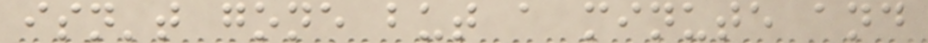isn't gone but a minute and
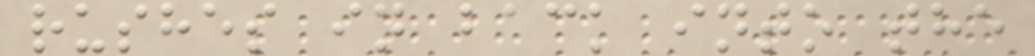rushes in back into the
